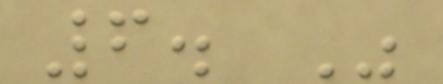6. Was
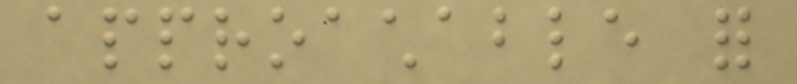approachable for
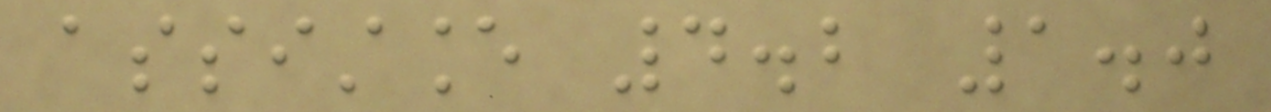assistance 4.2 1.0
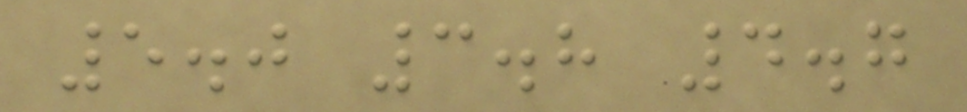5.0 3.8 4.7
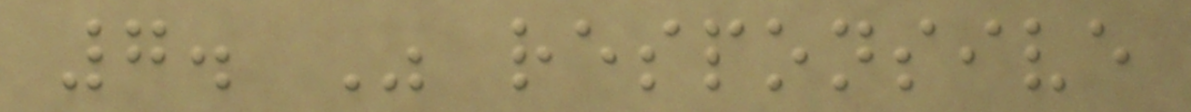7. Was responsive
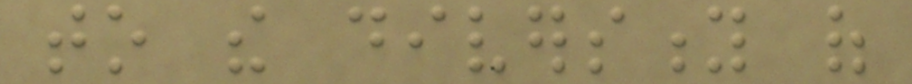to the diversity of
